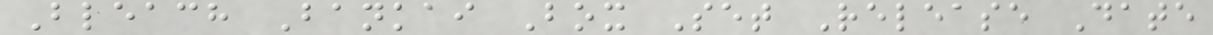Bleach Bankai Box Set Release Date
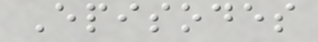Episodes
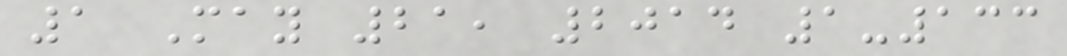1 May 21, 2014 1-133
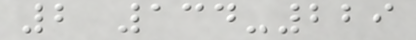2 134-229
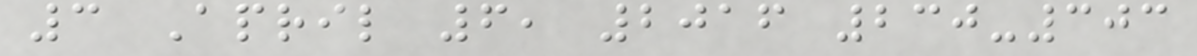3 April 6, 2016 230-303
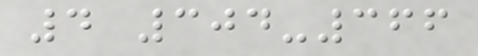4 304-366
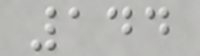144
